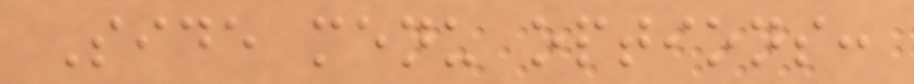Side menu options:
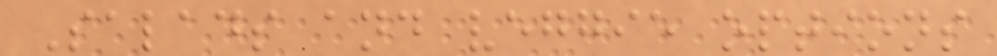Salads and veggie options
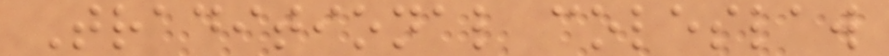Traditional coleslaw
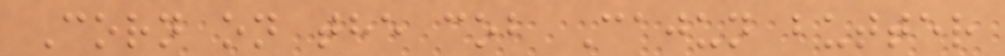Corn on the cob Cajun butter
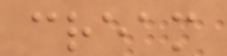cream
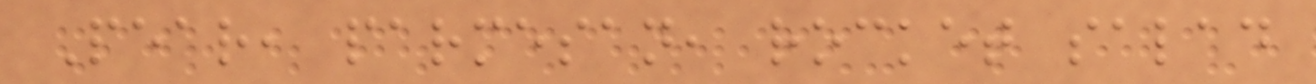Pear, parmesan, rocket salad
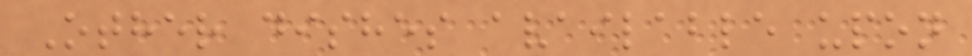Other dishes available upon
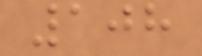108
